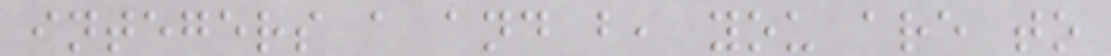integers a and b, you are to
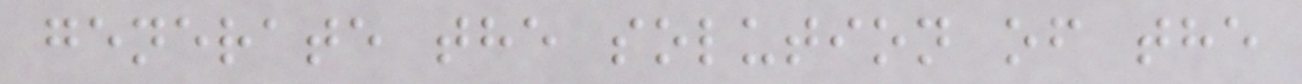generate the solution of the
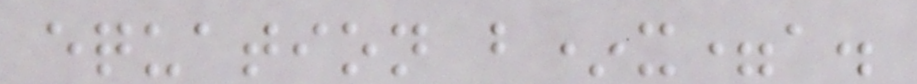equation b*x=a.
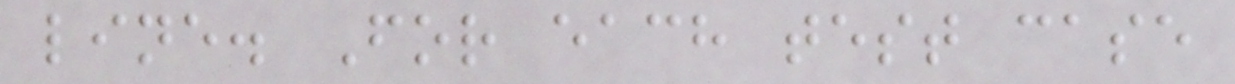line. For each test case
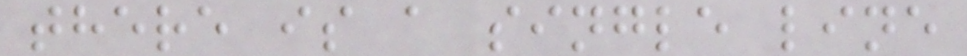there is a single line
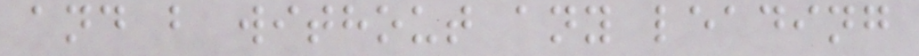and b without any leading
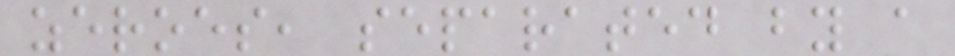zeroes, separated by a
